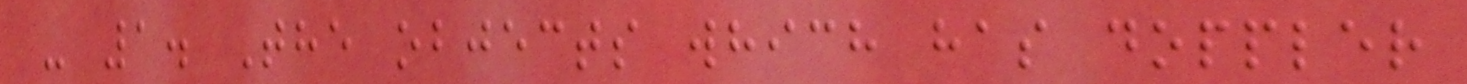- 1. The objects which has doppler
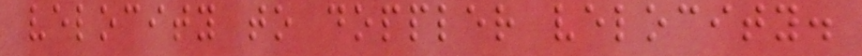velocity to doppler velocity.
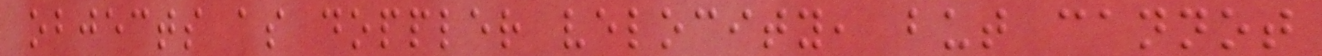objects as doppler velocity, but cannot
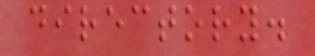directory.
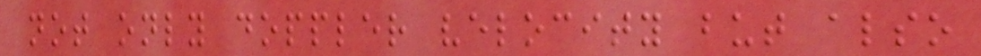not only doppler velocity but also
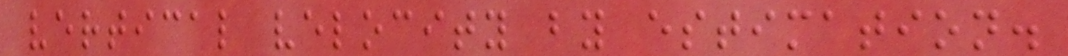vertical velocity by estimation.
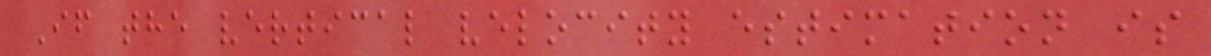If the vertical velocity estimation is
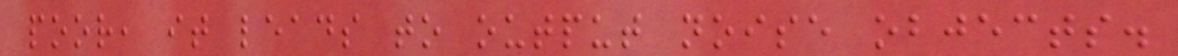poor, it leads to output noise objects.
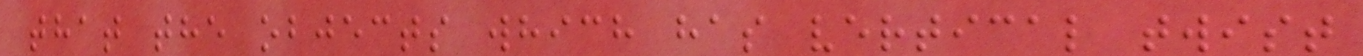that the objects which has vertical twist
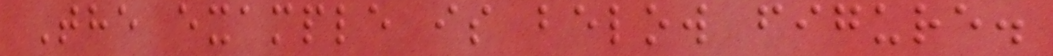The example is below figure.
